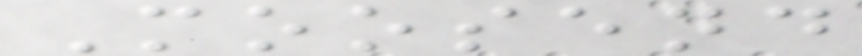Moosend
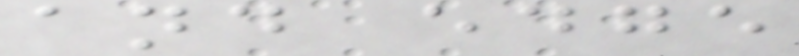and edge
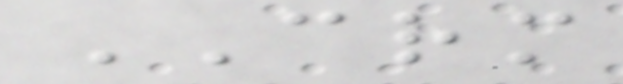CRM
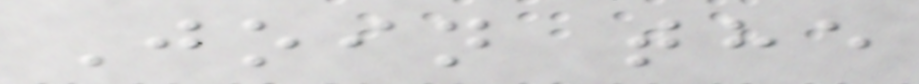Join the
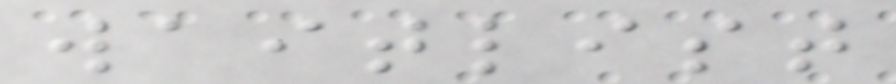waitlist
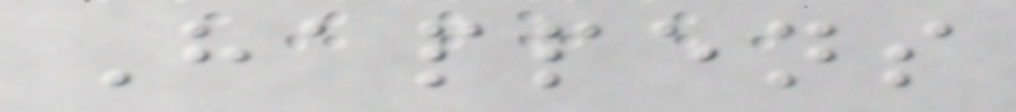Happens
